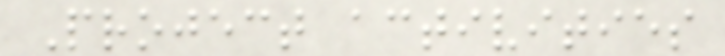Project activities
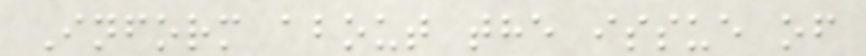Inform about the issue of
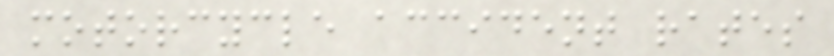motorcycle accident rates
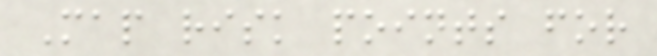Map risk points for
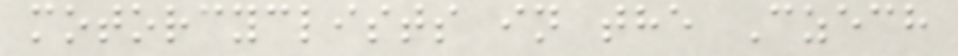motorcyclists in the Czech
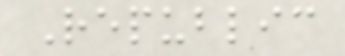Republic
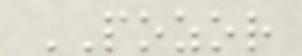POZOR
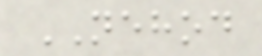NEHOD
